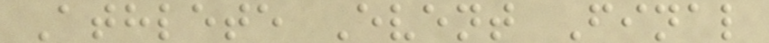Athlete Event Final
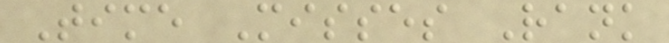Time Misses Rank
